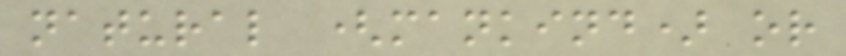natural (mankind) or
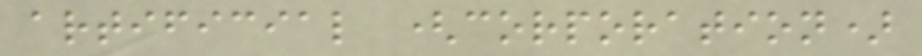artificial (corporation)
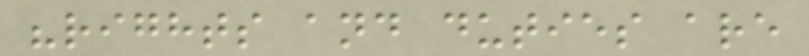"rights and duties are
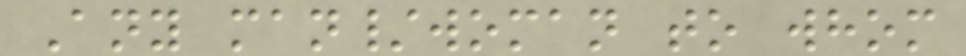Any man/woman to whom
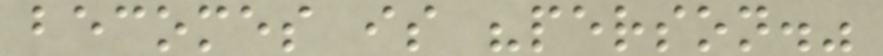becomes is "person."
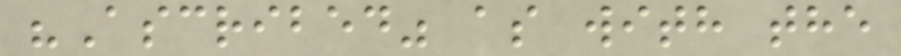"Ascribed" as with the
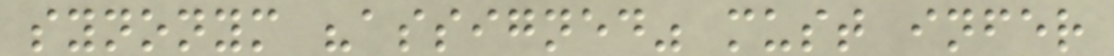synonym "assigned" must infer
